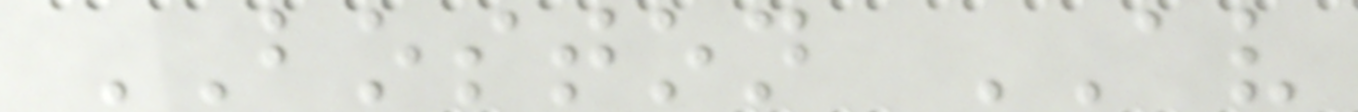BOSTON AV
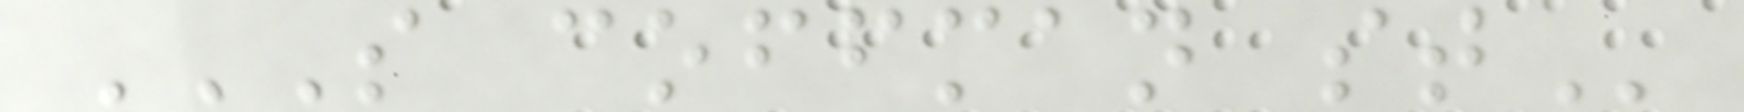S COFFMAN ST
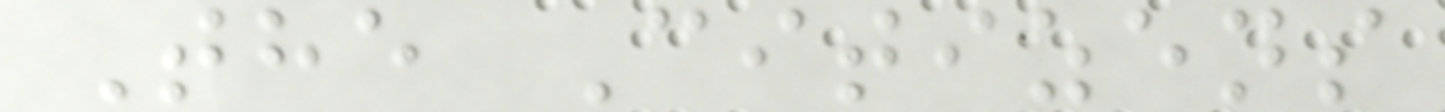The Citizens
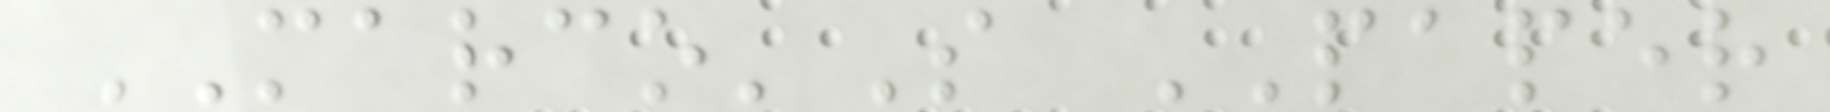MARCO'S PAPER
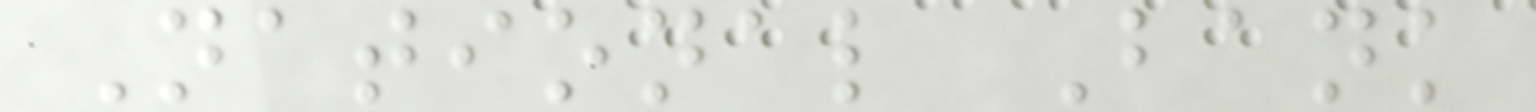National Bank
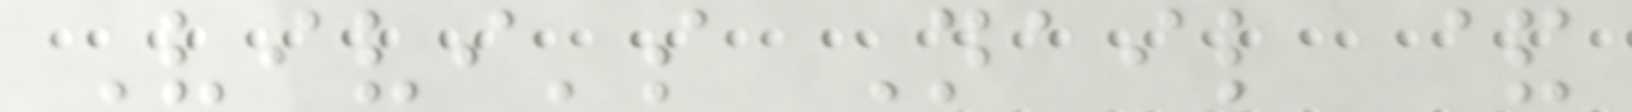Vivi's Nail &
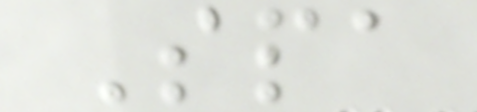Spa
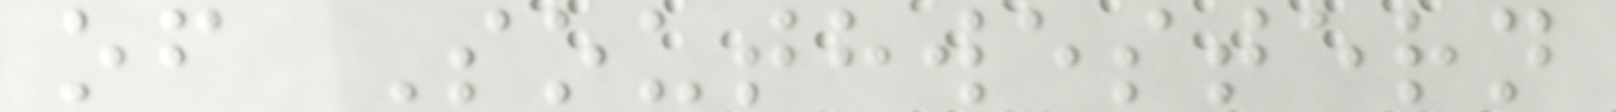of Southwestern
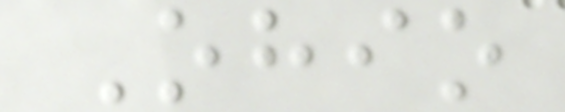Ohio
